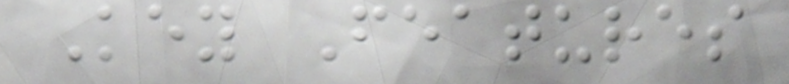Key Features
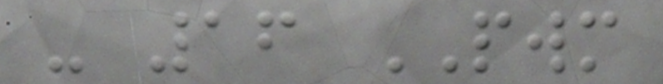- 16 PWM
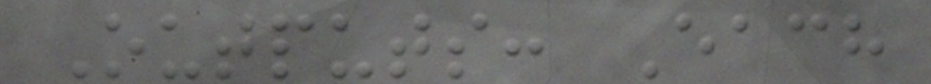Outputs: Each
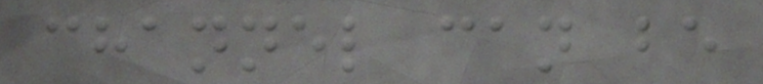channel can be
